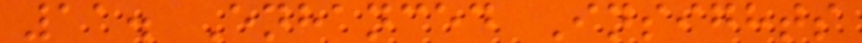11. Enhanced Insights
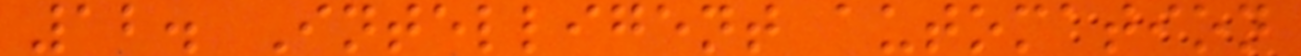12. Intelligent automation
